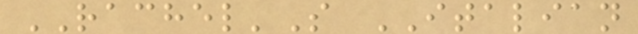RACHEL'S ITALIAN
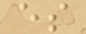es
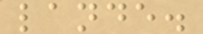lande.
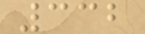332
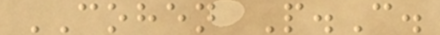COHEN P.C.
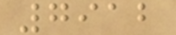7912
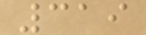319
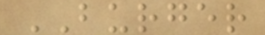BURGER
